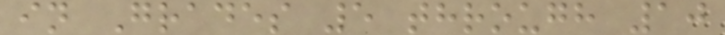in Grades 5 through 10
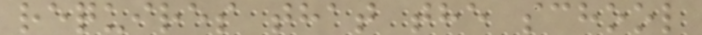requires that the school
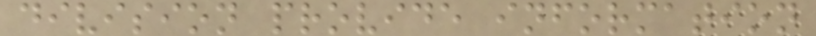division provide information
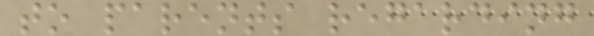to parents regarding
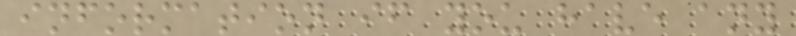information if you have any
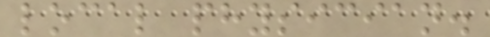local physician.
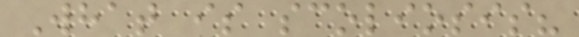What is scoliosis?
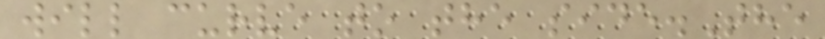will curve to the side.The
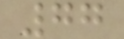77
